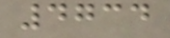4734
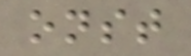onst
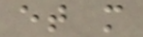et m
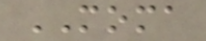MOMA
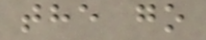the go
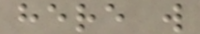here w
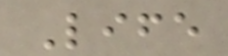Life
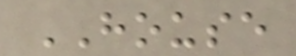HOUSE
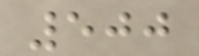500
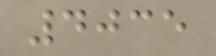4035
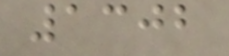1302
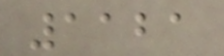1121
